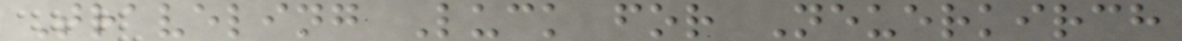Traveling Luck for Neuerkirch
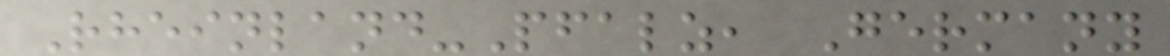Rheinland-Pfalz, Germany
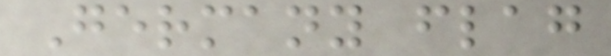Germany flag
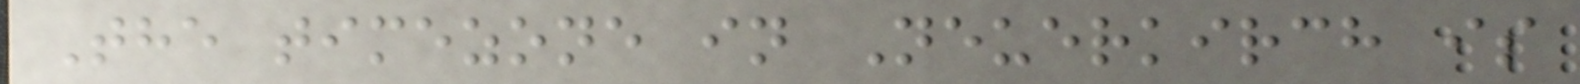The timezone in Neuerkirch is
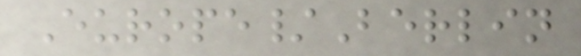Europe/Berlin
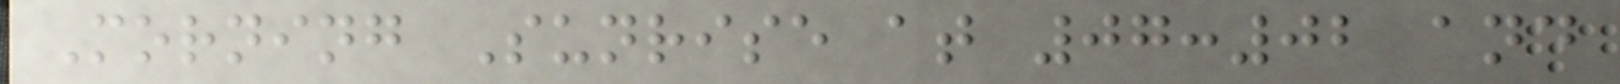Morning Sunrise at 07:02 and
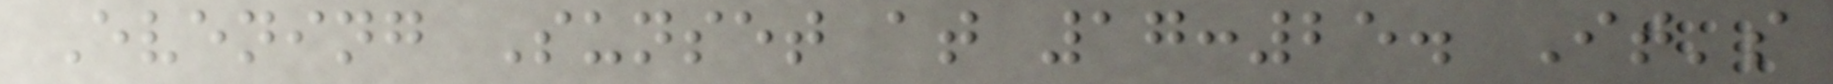Evening Sunset at 17:25. It's
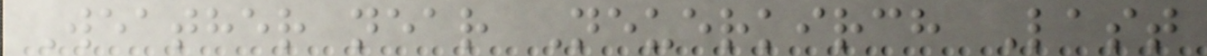Weather near Neuerkirch Last
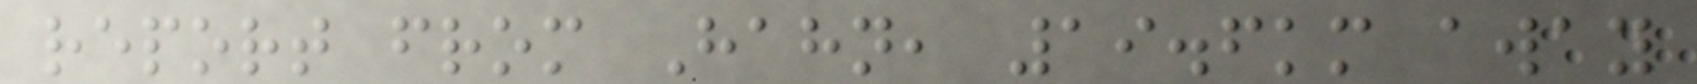report from Hahn, 19.6km away
